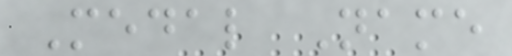Medal Name
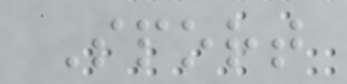Sport
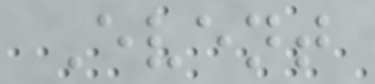Event
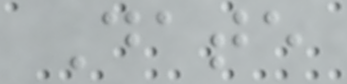Date
